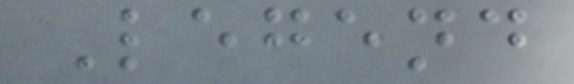Legend
